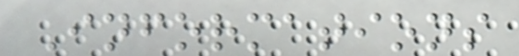Informations
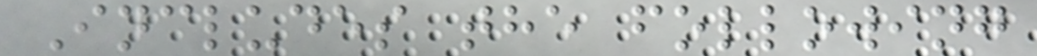Includes the following
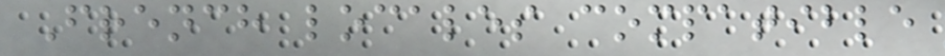French locales compatible
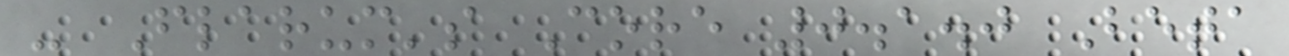- Flarum's Core 0.1.0 Beta
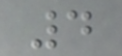4
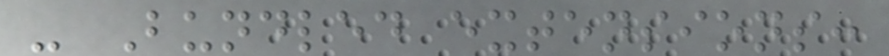- Bundled extensions:
